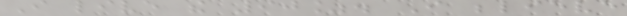I live the 90%. I believe
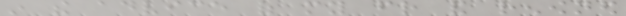in the advice of my friend and renowned
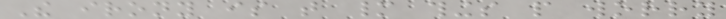The irony is that many things people worry
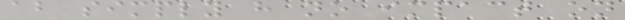about simply have no impact on
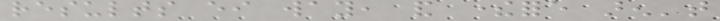results either way, and therefore aren't
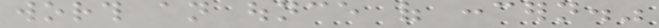worth an ounce of concern."
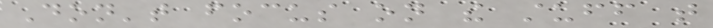Don't focus on the stuff that
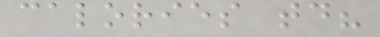calories today?
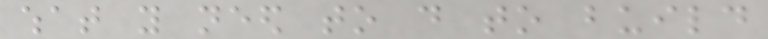what you need to do to build
